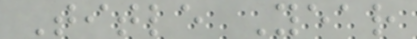Title Year
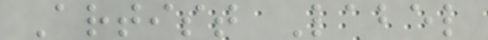Artist Label
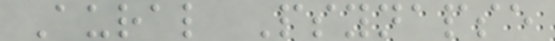Aural Psynapse
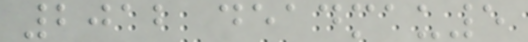2012 deadmau5
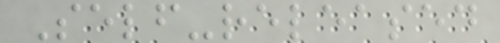Self-released
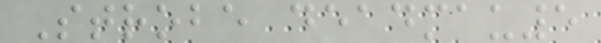Strobe deadmau5
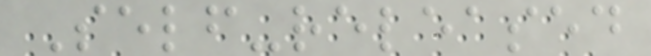Self-released
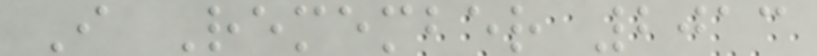I Remember 2013
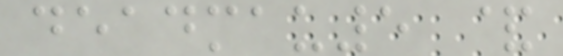deadmau5 &
